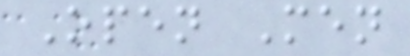Open Men
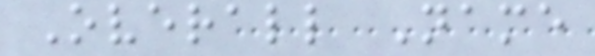Overall Name
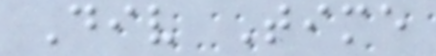Div Time
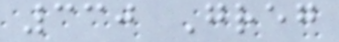330 Greg
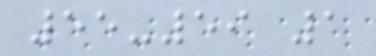55-59 1
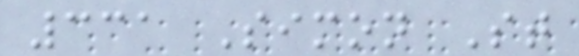331 Simon St
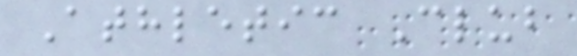Athletic Club
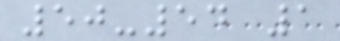50-54 1
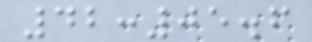42:05.6
